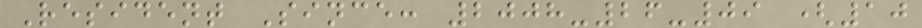Resident Since: 2008-26-09 (10
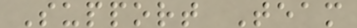Support Team
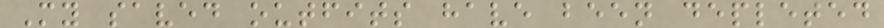My saved outfits have been depleted
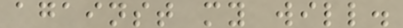against my will.
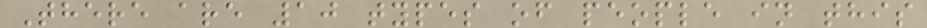There are 10 types of people in this
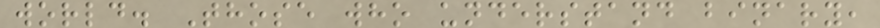world. Those who understand binary,
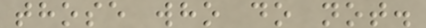those who do not.
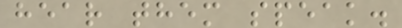hear them speak.
